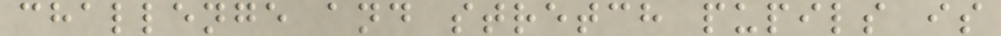challenge and stretch pupils is
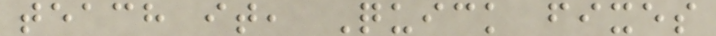teach it, Quick fixes
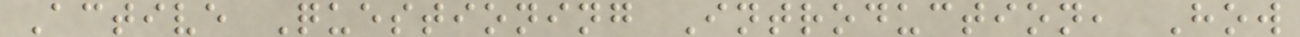Active Questioning Introduction, How
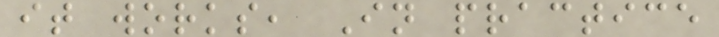it works, In practice
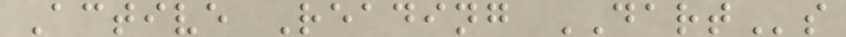Active Reading DARTs
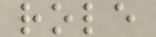role
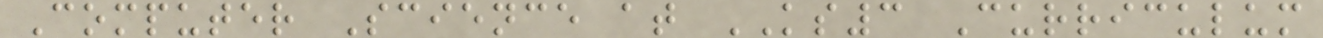Computer Science at KS3 Curriculum
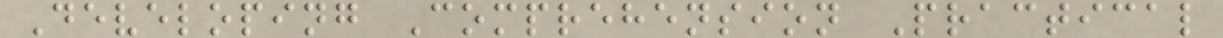Developing Comprehension Practical
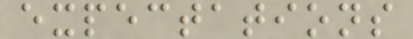expectations
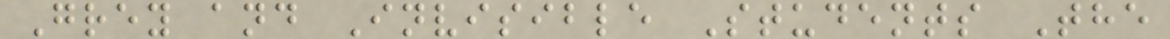Grey and Invisible Students The
